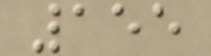155
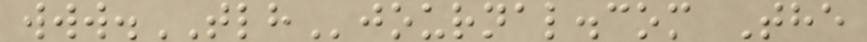www.TLHjournal.com The
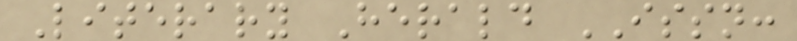Literary Herald ISSN:
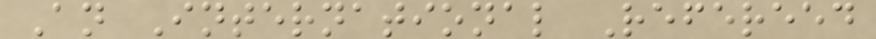An International Refereed
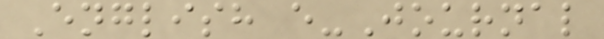English e-Journal
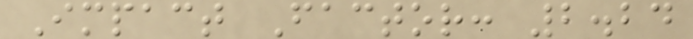Impact Factor: 2.24
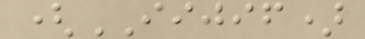(IIJIF)
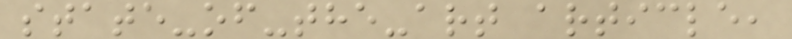state-of-the-art article,
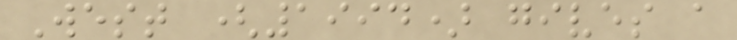West (1994) gives a
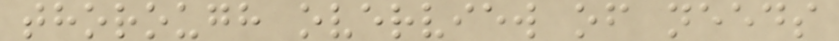thorough overview of needs
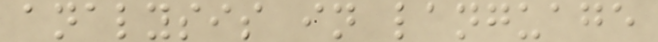analysis in language
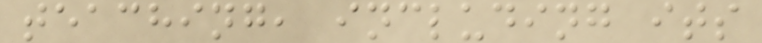teaching, including its
